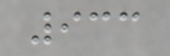933
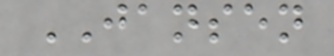JANSEN
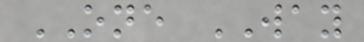ONE WAY
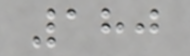180
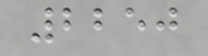2250
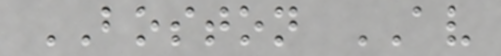BOSTON AV
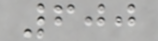600
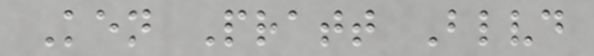Ken Pratt Blvd
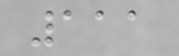111
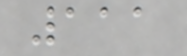111
